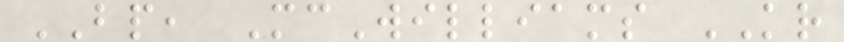BP, McWilliams KR
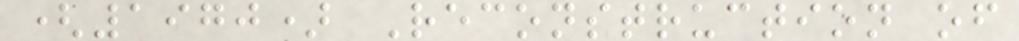(1970) Reconstruction of
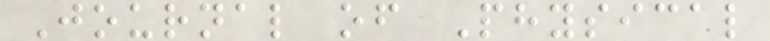Journal of Physical
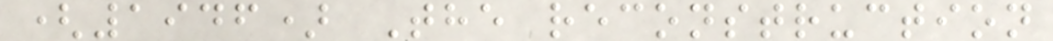(1946) The reconstruction
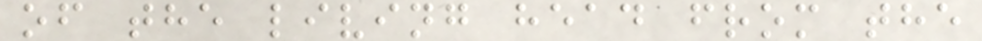of the living head from the
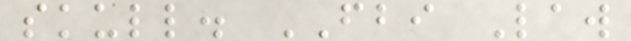skull. FBI Law
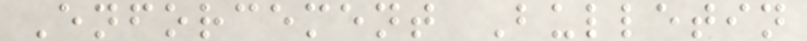Enforcement Bulletin
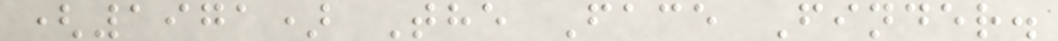(1971) The Face Finder.
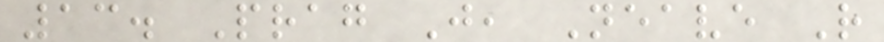13. Prag J, Neave R
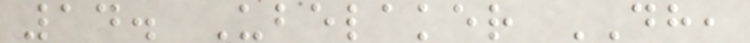14. Ubelaker DH,
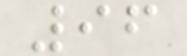96
